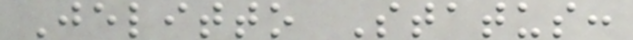Jelitto Status:
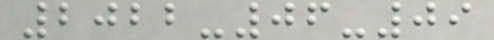2022-06-09
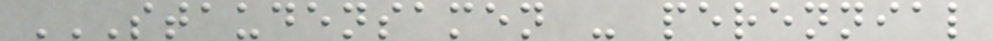STAUDENSAMEN - PERENNIAL
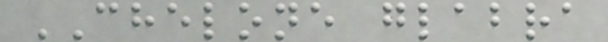CHELONE glabra
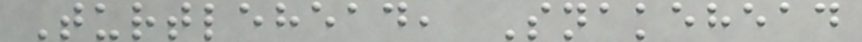Turtlehead, Snakehead
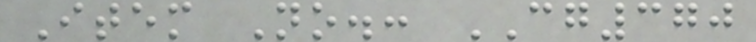Item No.: CG370
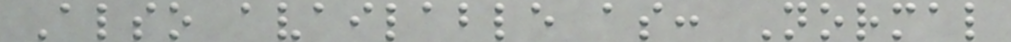Also available as: Normal
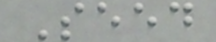Seed
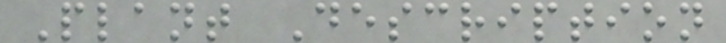Plant Description
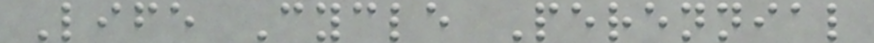Life Cycle Perennial
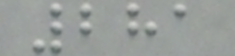281
